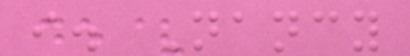i. Nancy
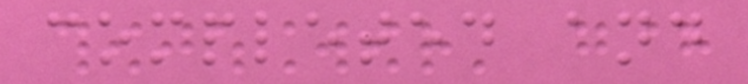completed and
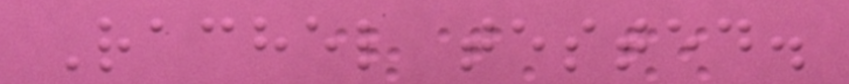Rachel tested.
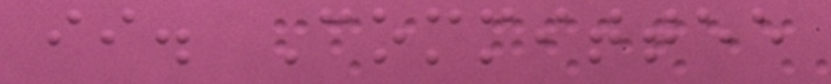ii. Committee
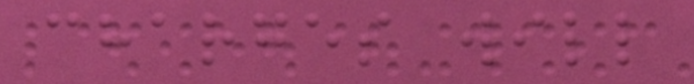charges will
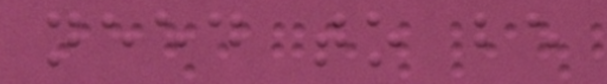need to be
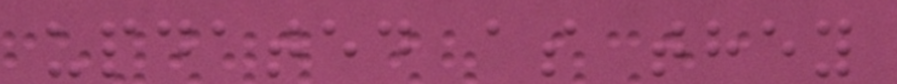updated as they
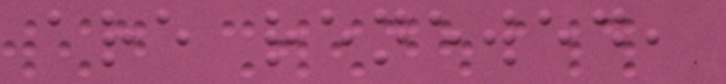are renewed,
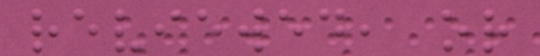reviewed, or
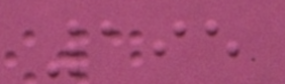195
